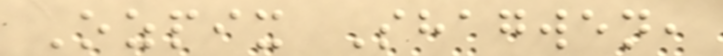Ozpix Shagwen,
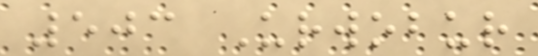503 Urwobur
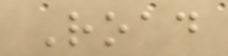Road
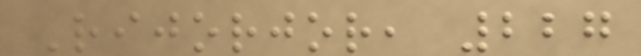Rijorjor, 227
